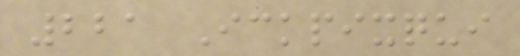221 Ickpixqui
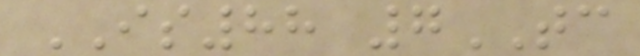IS88 7TC
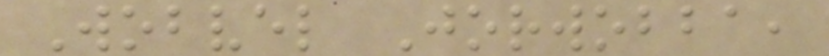Wobvel Jorwobba,
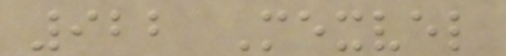922 Mexvel
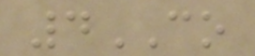4CO
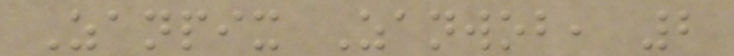Zanpix Zanwob, 2
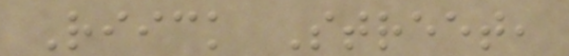Riick Street,
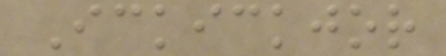Ickickjor
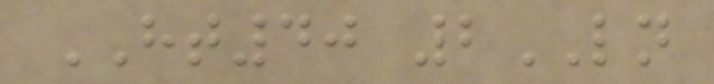HT40 2LN
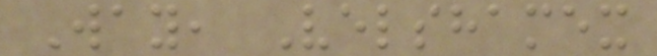Way, Velshamex
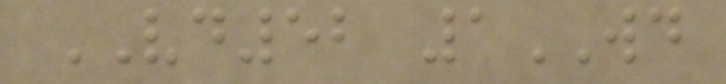VD52 1WD
